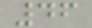46
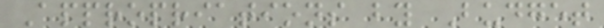Appropriations by Budget
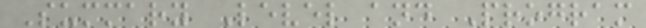Summary Level and Program
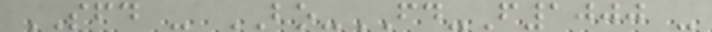SFD - BO-FD-F1000 -
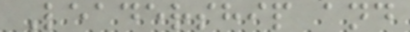Leadership and
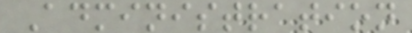Administration
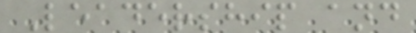Leadership and
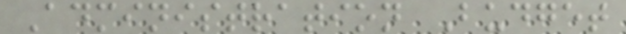Administration Budget
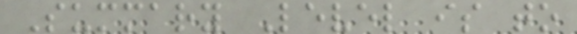Summary Level is to
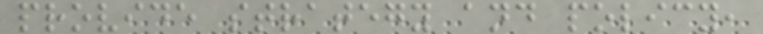provide strategy and policy,
